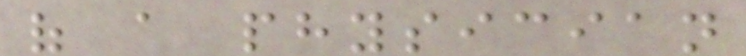of a physician
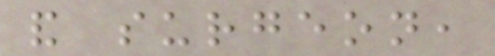and surgeon,
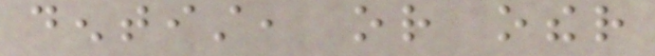dentist, or other
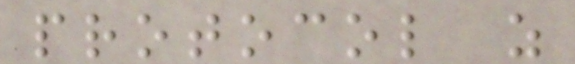protocol as
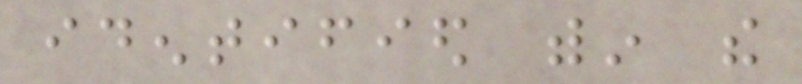identified within the
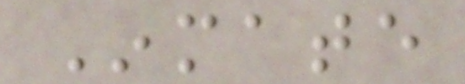Inmate
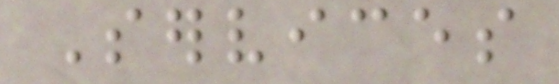Services
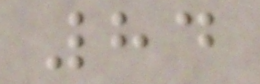84
